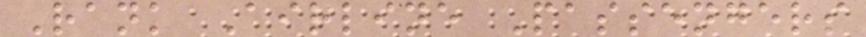Rank Airline Passengers
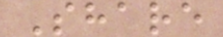Share
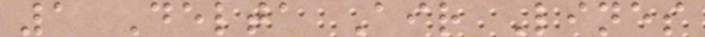1 Delta Air Lines
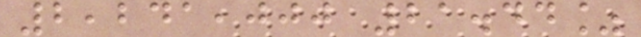2,241,000 21.44%
